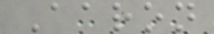Aaron
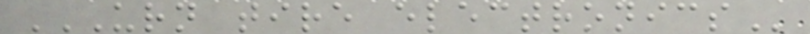URN TIRE ELECTRONICS
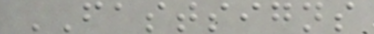FASTSIGNS
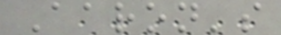Aaron's
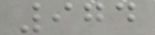974
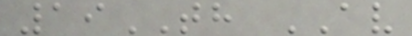19TH AV
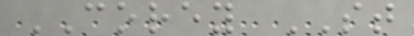COREY ST
